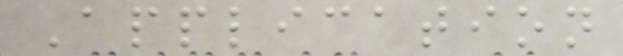Application
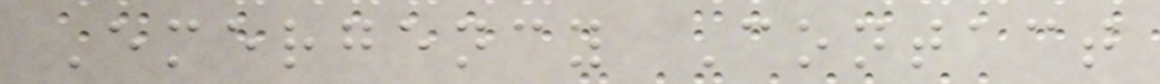Emergency Contact
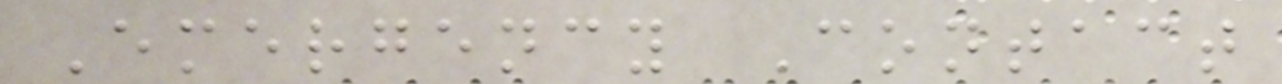Emergency Contact
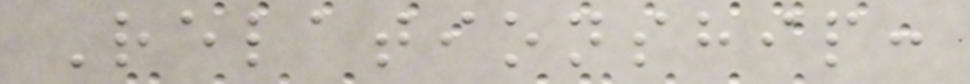Relationship:
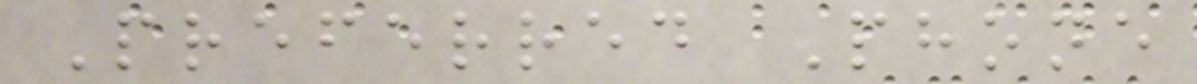Preferred Phone
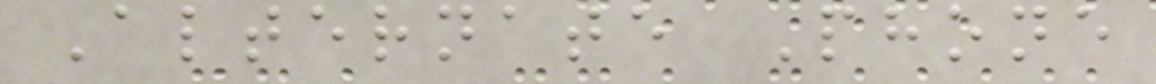Alternate Phone
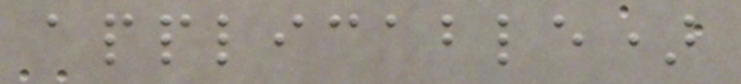applicable)
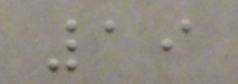19
